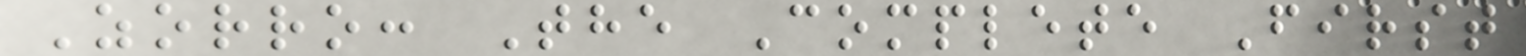Zorro: The Complete First
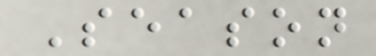Season
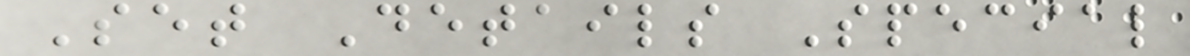Set Details Special
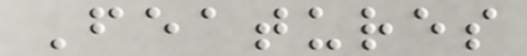Features
